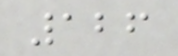126
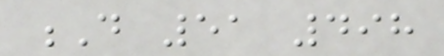D 51 498
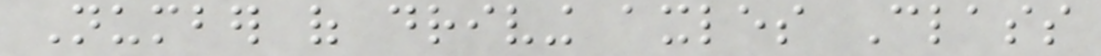Number of driving axles Class
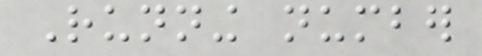Running number
